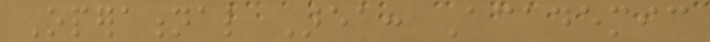Operational Area: Academic
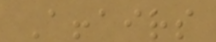Affairs
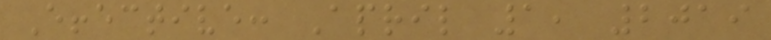Effective: April 1, 2019
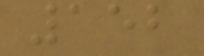152
